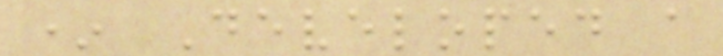* Developed a
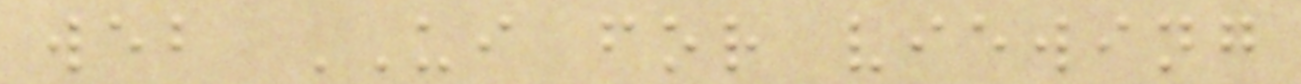web UI for viewing
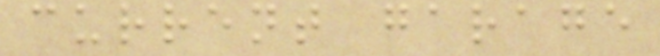current garage
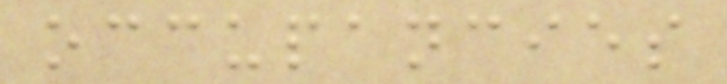occupancies
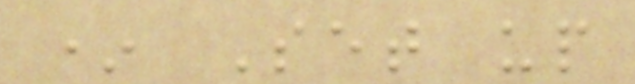* Set up
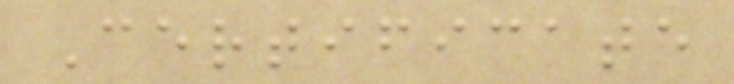Certificate
